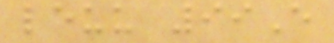leuu 99E
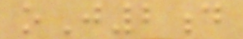oJ2d
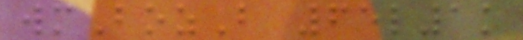wmBozB 65l1k
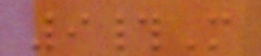9#M
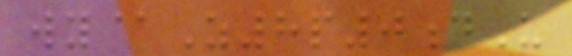wy@Z8p0dU
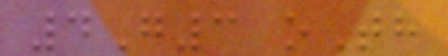4G3 oTh
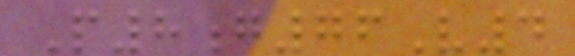P8g76V4
